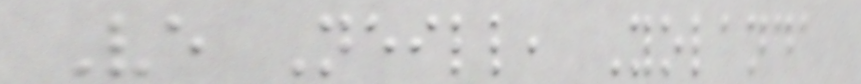Ve Neill, Yolanda
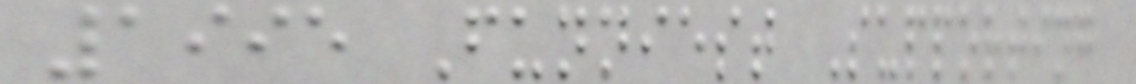1995 Funniest Supporting
